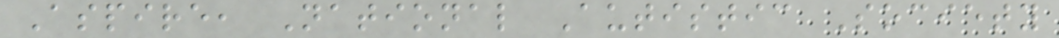Aspire, National Autistic Society
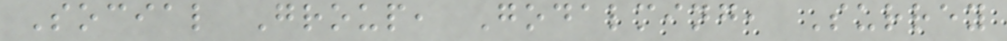Social Group, Godalming, Surrey
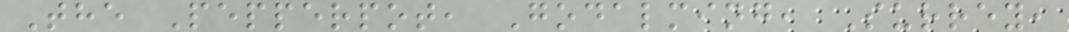The Pepperpot, Godalming, Surrey,
